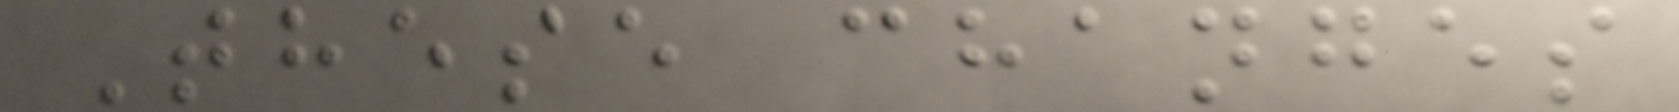These changes
